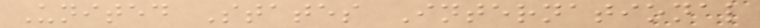United States International
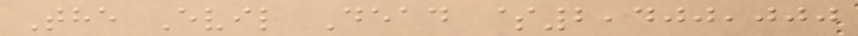The Evil Dead $2,400,000
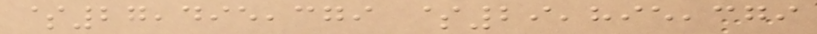$27,495,379 $29,895,379
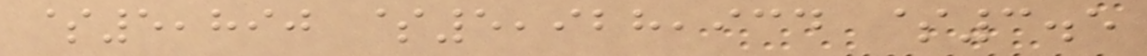$5,890 $5,928,934 $3.5
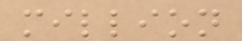million
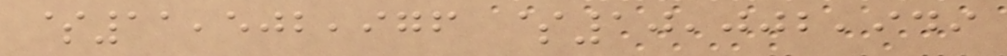$11,502,976 $10,002,949
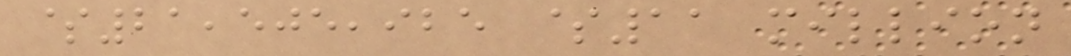$21,505,925 $11 million
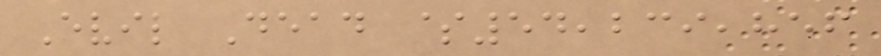Evil Dead $54,239,856
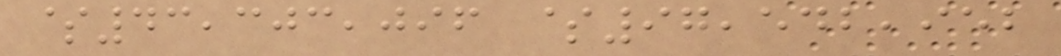$43,303,096 $97,542,952
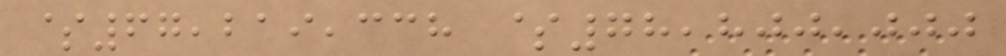$67,219,338 $78,800,000
